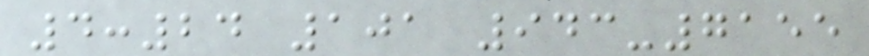4:24 101 943-7155
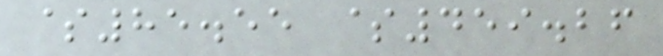$85.55 $459.26
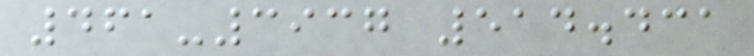461-3937 514.431
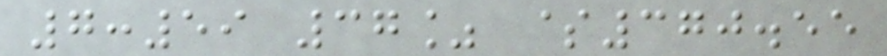7:59 37% $370.55
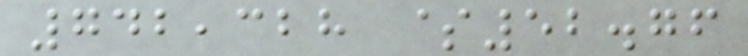742,328 $52.76
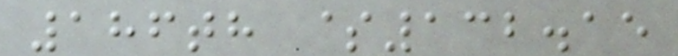186th $132.15
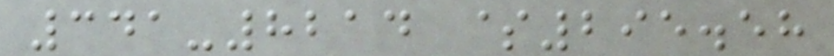341-8214 $295.58
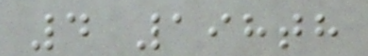4 198th
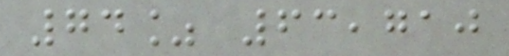74% 63,710
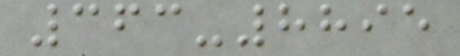363-8895
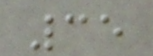35
